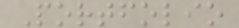Portfolio
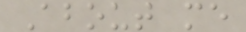About me
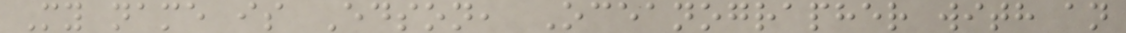My name is Edson, Oceanographer with an
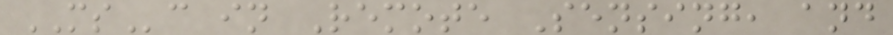MSc in Remote Sensing, and
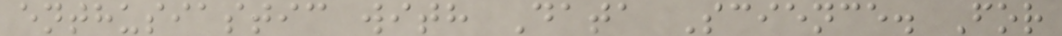enthusiastic with Data Science. For
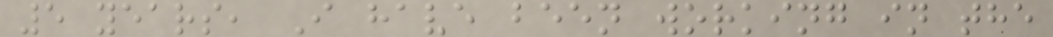5 years, I have been working in the
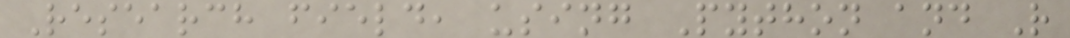Research field, using Python and R
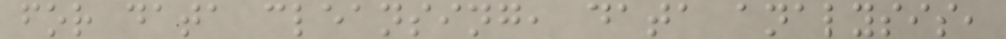for data cleansing, data analysis,
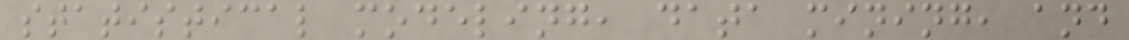statistical modeling, data mining, and
